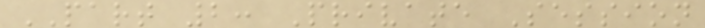PART 2: Private Session
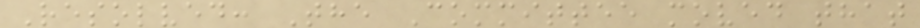Resolved: The Committee moved that
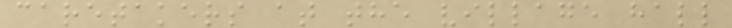caretakers at the village hall
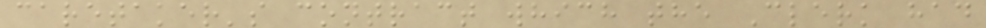caretaker's contract which the Clerk had
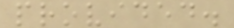provided.
